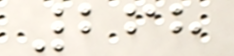268
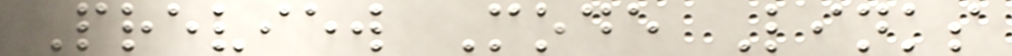Preview Mode Links
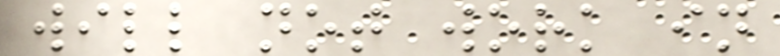will not work in
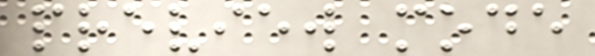preview mode
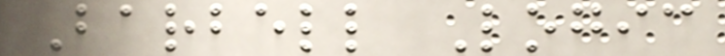Barbell Logic
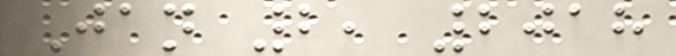Jan 2, 2018
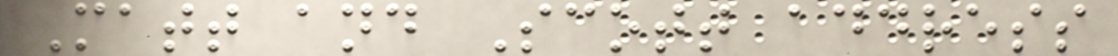Matt and Scott address
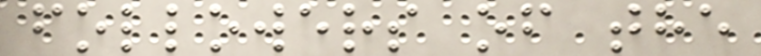followers of the
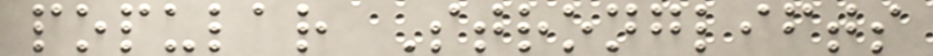popular Stronglifts
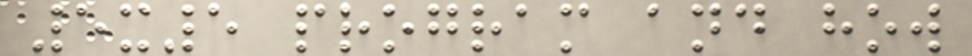5x5 program and how
